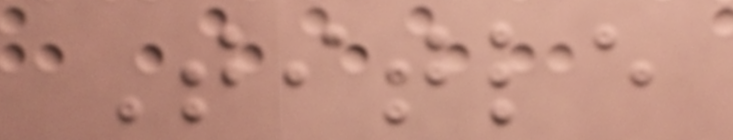Title
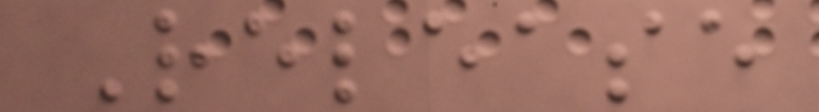Release
